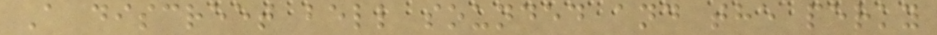A discreet bell sounded and the perky
